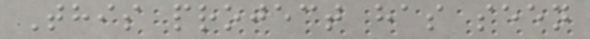This project has seen
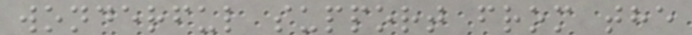wonderful support from the
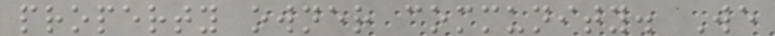property owner community. We
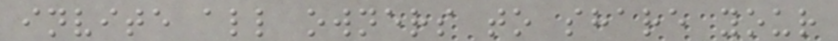invite all owners to share your
